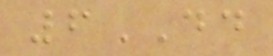6DD
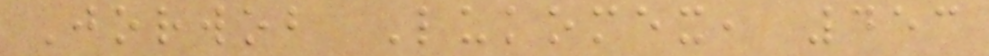Jorwob Lukomex, 453
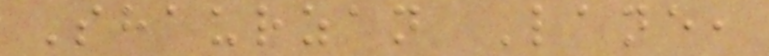Shaurzan Lane,
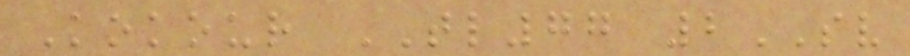Kokour TL77 2SV
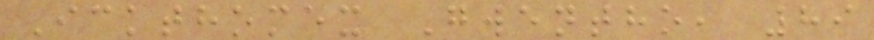Ickthomex Gwentho, 89
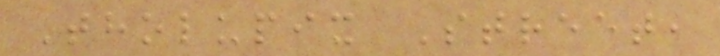Tholupix Street,
